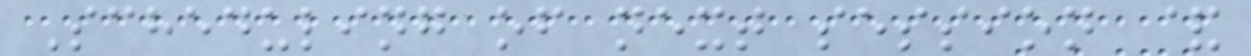Scheduling of next session &
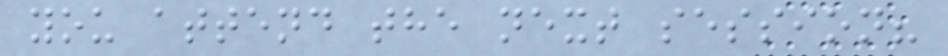you attend the next session?
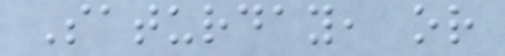Saturday, or
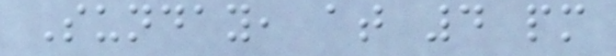Sunday, at 4 pm
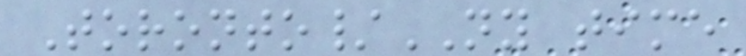Toronto/NY time
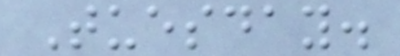Tuesday.
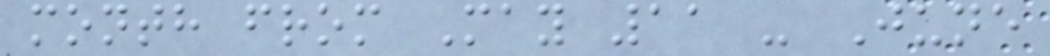month from May 11 - June
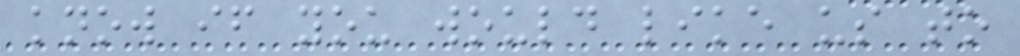know if you would like us to
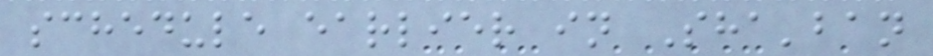schedule earlier in Sha'ban
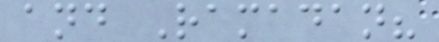and Ramadan?
